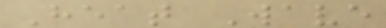Heat Wave
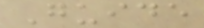Guide
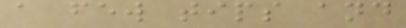a few tips and
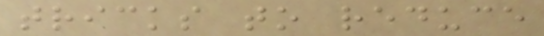tricks to reduce
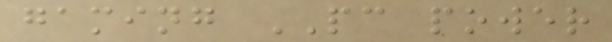gaming PC power
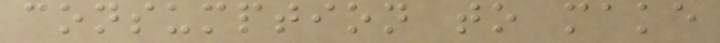consumption to make
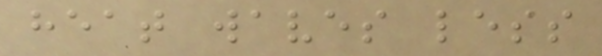heat waves less
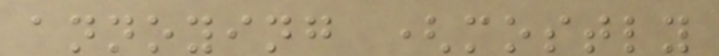annoying (mostly
